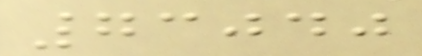73040
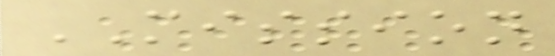MISSION
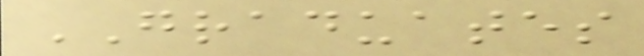GRADUATES
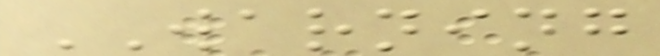WARNING
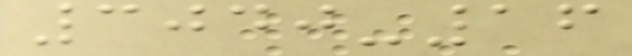3040-16
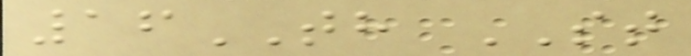16TH ST
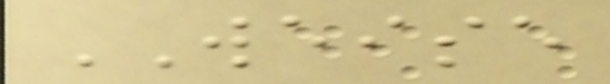WEISE
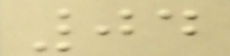04
